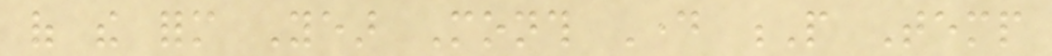of the form Year Month Day P Temp
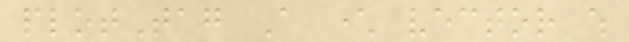plotTag A character vector which
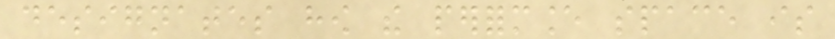designates how the performance space is
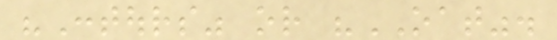"Contours" or "OAT".
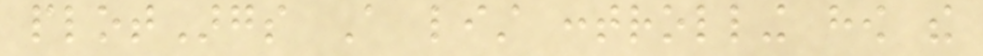plotArgs A list controlling how the
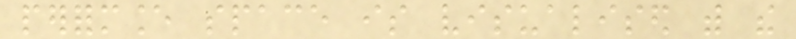performance space is visualised with the
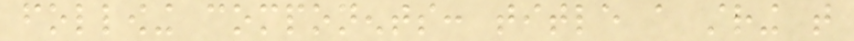following components: title a string that
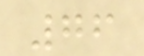76
